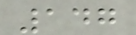147
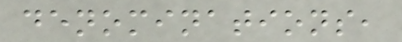denominations,
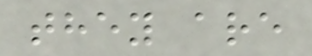they are
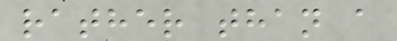rather than a
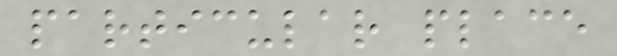particular place
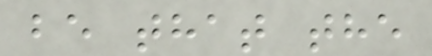be that the
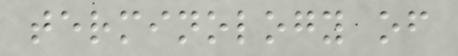terminology of
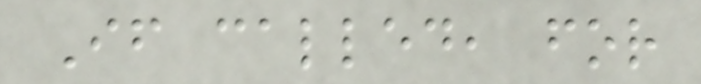If called, for
